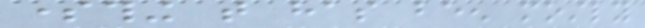something that has been mostly
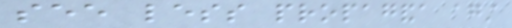see less propaganda against
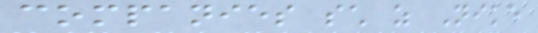companies such as Nike
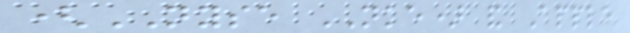(NYSE NKE) and Apple
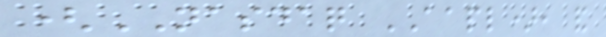(NASDAQ AAPL), and
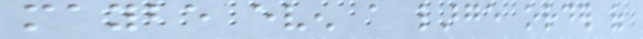maybe even a large order of
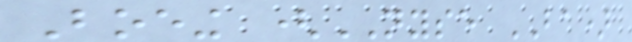Boeing (NYSE BA)
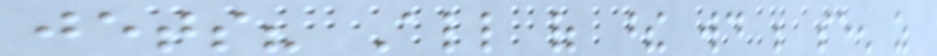jets? All of these would be seen as
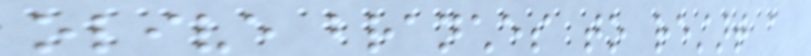olive branches to restart a
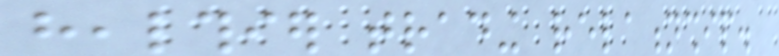healthier trading relationship.
